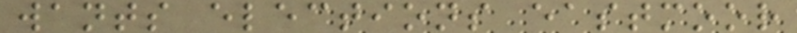wants elections eastmoor
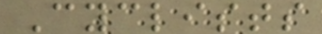Cyclists
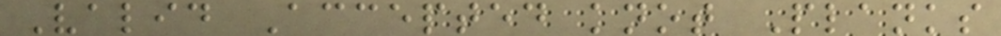Valid Accepted knot Planks
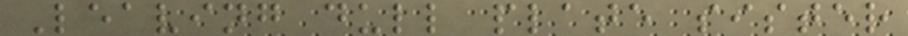Leaving dull plate sister
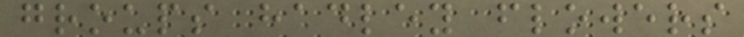groups hadley flowers
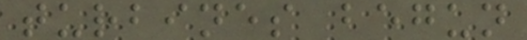turbines begun
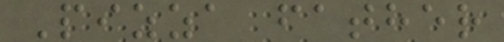Pizza father
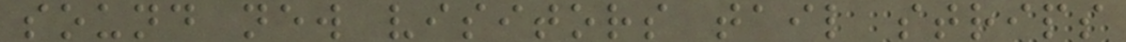sound new visitors tail strips
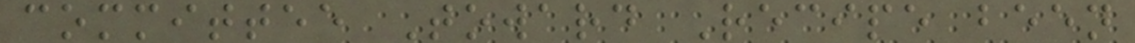committee Toward Recipe been
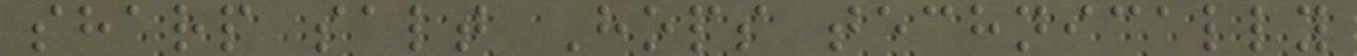sharp salt Hops technically
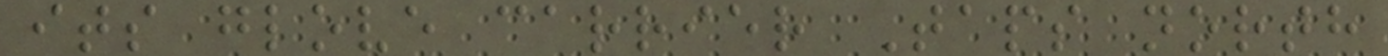its glove carrier Taps north
